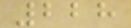228
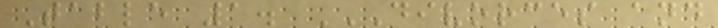Table 1. DIVORCES AND
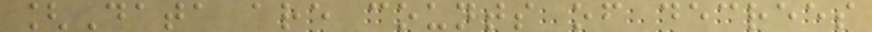[Data are counts of decrees
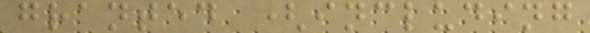granted (including
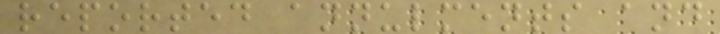reported annulments and
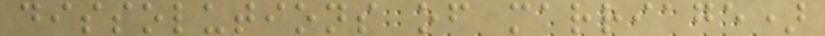dissolutions of marriage)
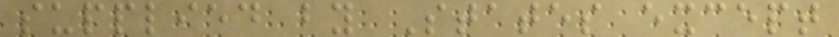supplied by States except
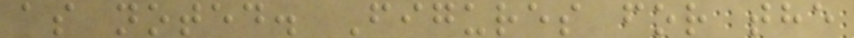as noted. Figures for the
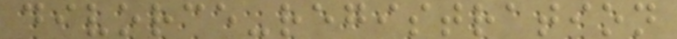divorce-registration
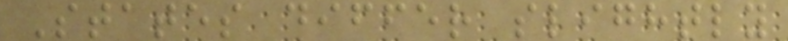States differ slightly
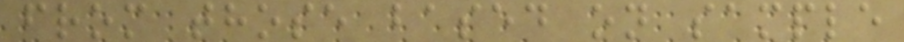from those based on sample
